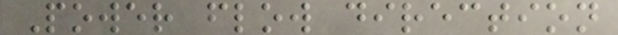Power flow direction
